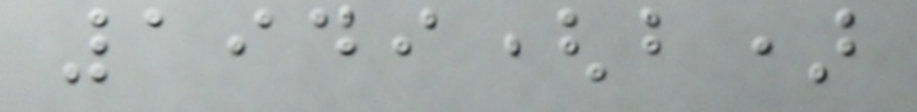1949(b)
